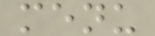menu
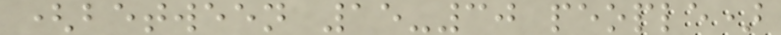(between 15-30 people)
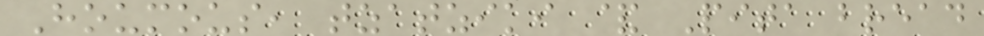Houmous, tzatziki & Pita bread
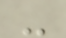-
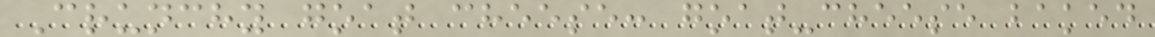Crunchy goat cheese: goat-cheese baked
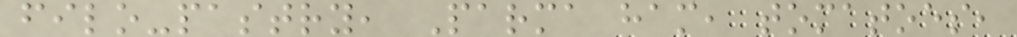filo-pastry, Parma ham, tomatoes,
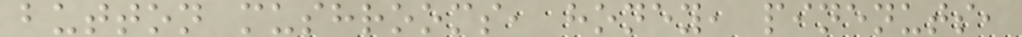button mushrooms, honey, pinenuts,
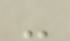-
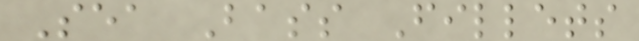Sea Bass Fillets
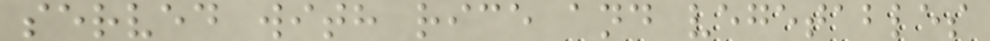served with rice and vegetables
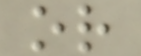or
